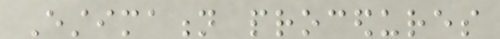Estimation procedures
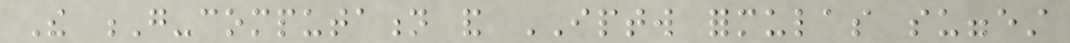The G-computation and IPTW formulas suggest
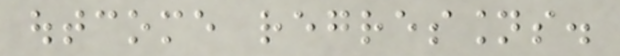outcome regressions.
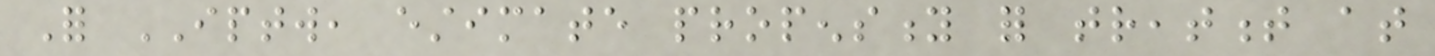For IPTW, estimate propensity for treatment at
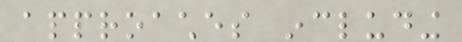approaches including
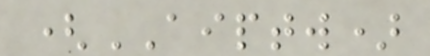(AIPTW)
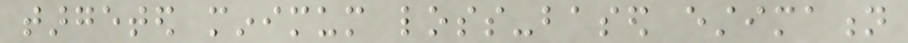targeted minimum loss-based estimation
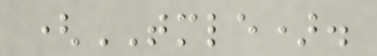(TMLE).
